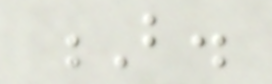B.
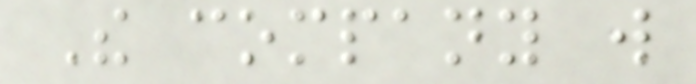The company will
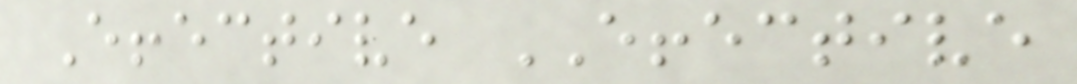Effective EFFECTIVE
